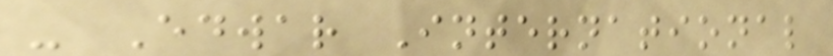- Edwar International
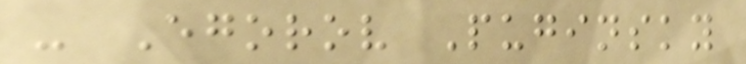- Egorov Puginsky
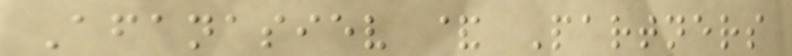Afanasiev & Partners
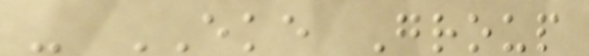- EKE Group
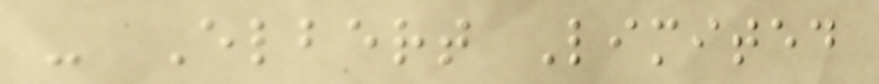- Elbert Limited
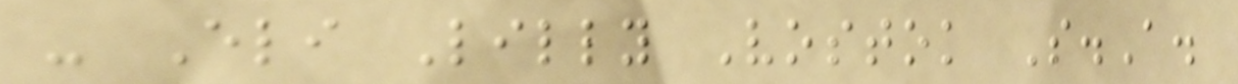- Eli Lilly Vostok S.A.
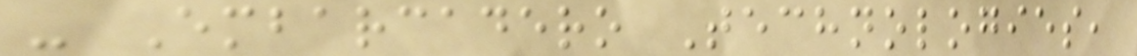- Embarcadero Technologies,
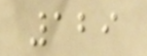129
